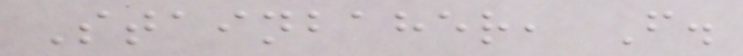Stainbaher, F.
